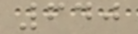640
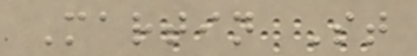Martin St
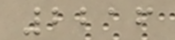2216
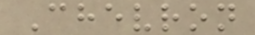Chevron
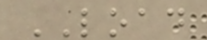LOAD
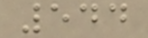544
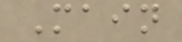Main
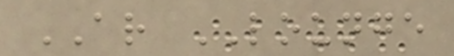AR LOUNGE
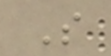S
